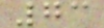73
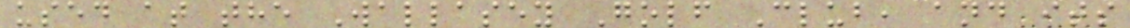used at the Wallasey Golf Club, and its
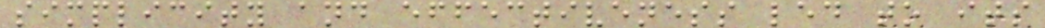simplicity and effectiveness led to its
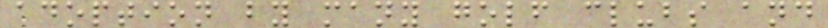adoption by many golf clubs and
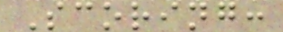Scoring:
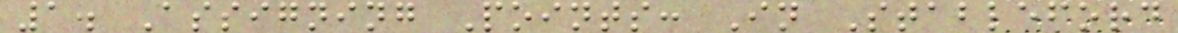1. Assigning Points: In Stableford
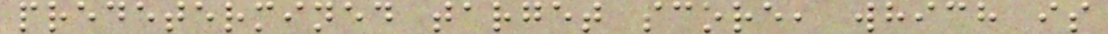predetermined target score, which is
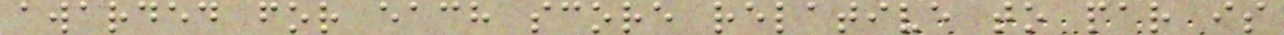awarded for each score relative to par is
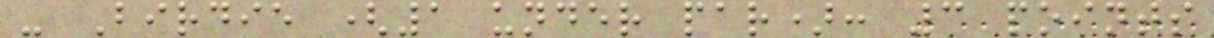- Birdie (1 under par): 3 points
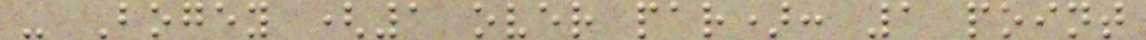- Bogey (1 over par): 1 point
